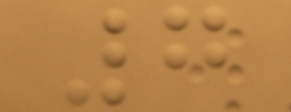7
